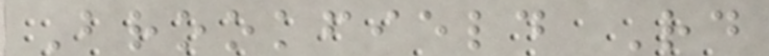Brookfield Rd
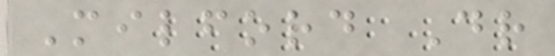Milford Dr
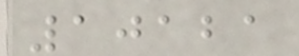10121
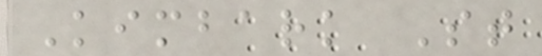Kimbark St
